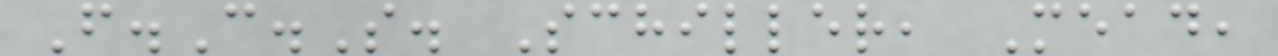F.C.S. Schiller, Mead,
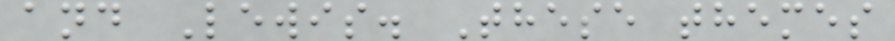and Lewis. These themes
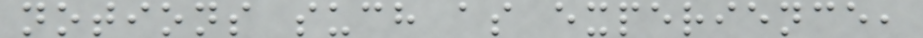notions such as experience,
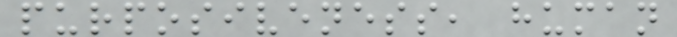purposiveness, human
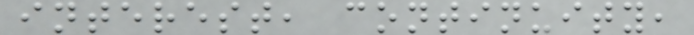interest, continuity,
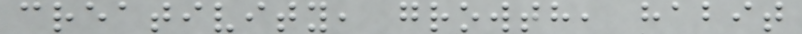creativity, growth, habit
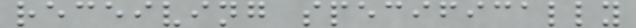receiving specifically
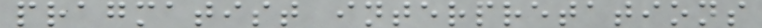pragmatist interpretations
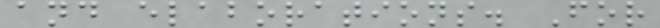and elaborations. For
